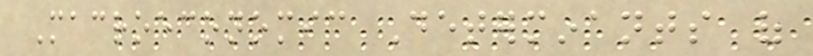Macroeconomic Determinants of
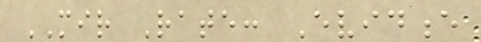MIR Rate: Evidence
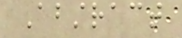Abstract
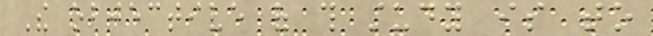The objective of this study is to
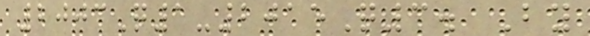2003Q1-2015Q3. By
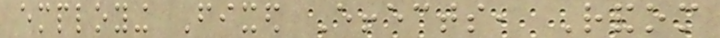employing Fixed Effects, Random
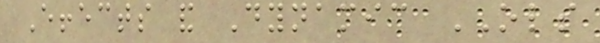Effects and Dynamic OLS
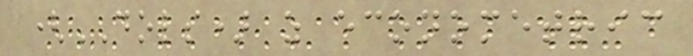(DOLS) as econometric
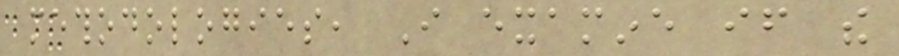methodologies, I examine if the
